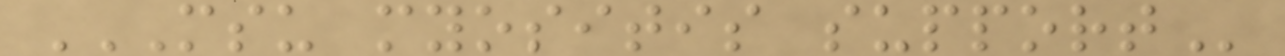MSU MYOSITIS SUPPORT
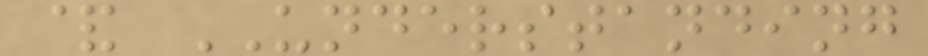& UNDERSTANDING
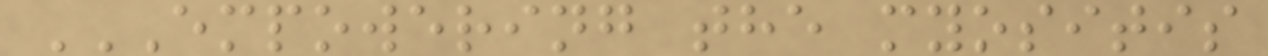EMPOWERING THE MYOSITIS
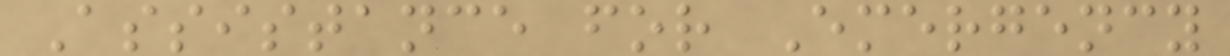Assistance for Emergency
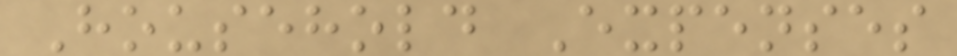Household Expenses
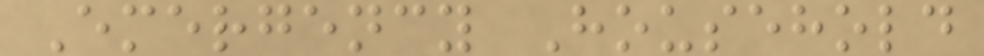Emergency Household
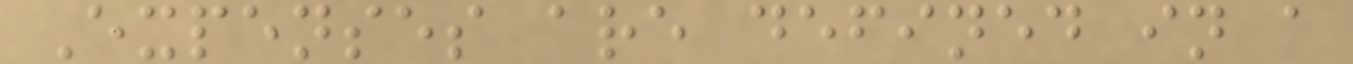Expenses are defined in a
